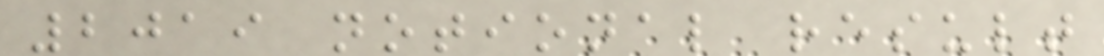2019 notional result
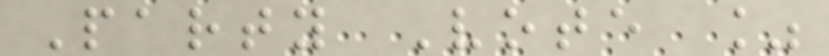Party Vote %
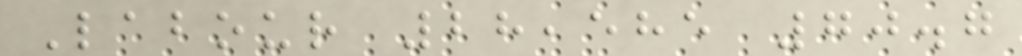Labour 28,585 70.7
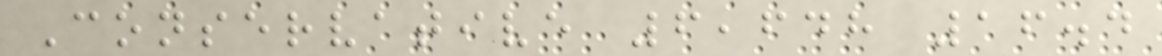Conservative 6,648 16.4
